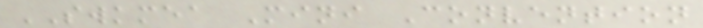SWKMEA Mini Convention
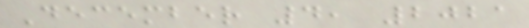December 4, 2021
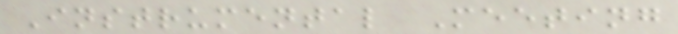Instrumental Meeting
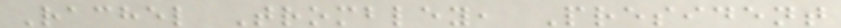Rachel Trombley, President
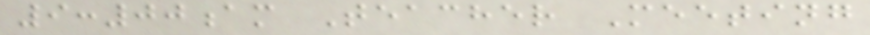9:00am Teacher Meeting
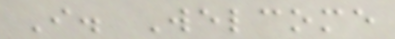I. Welcome
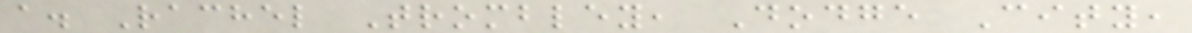a. Rachel Trombley, Dodge City,
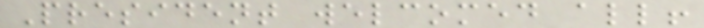President welcomed all!
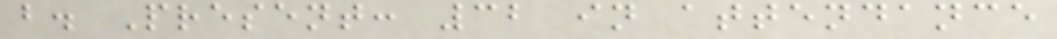b. Present: 32 in attendance
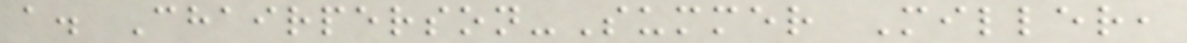a. Chairperson-Summer Miller,
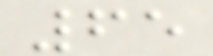65
